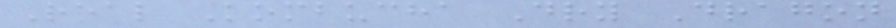Real Kombucha Dry Dragon
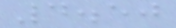4.50
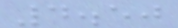4.50
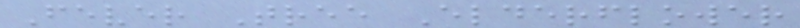Fever Tree Elderflower
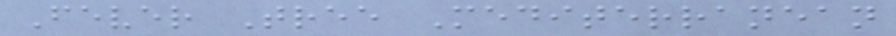Fever Tree Mediterranean
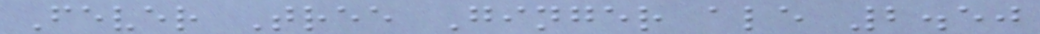Fever Tree Ginger ale 2.50
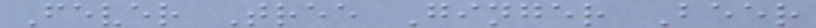Fever Tree Ginger Beer
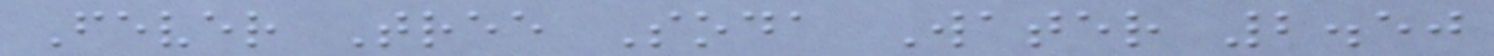Fever Tree Soda Water 2.50
